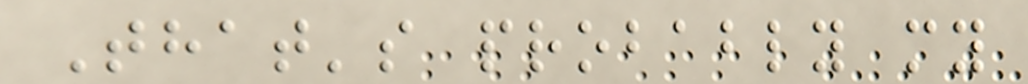That's probably my
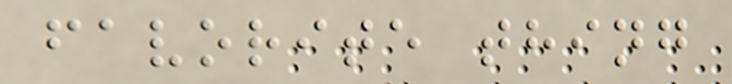favorite thing
